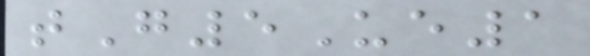tG5Ue1
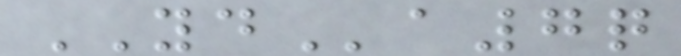YDa7q
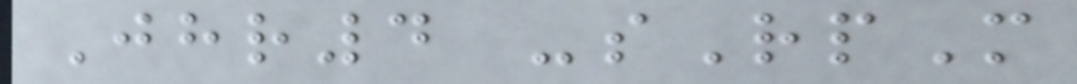Jhr4 -sRpM
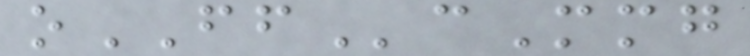oFFcMmg
